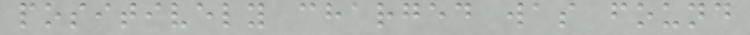positively charged was found
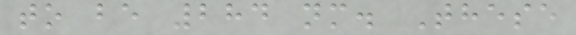to be 284 nm. These
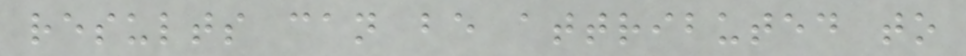results can be attributed to
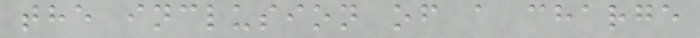the inclusion of a charge
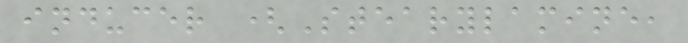inducer (Stearylamine,
